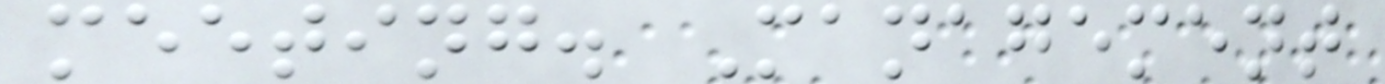meeting. Management
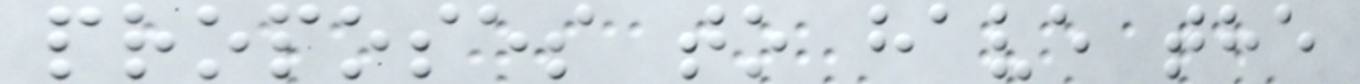proposes to have the
